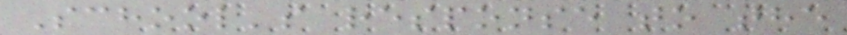School's response to the
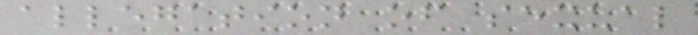allegation of sexual
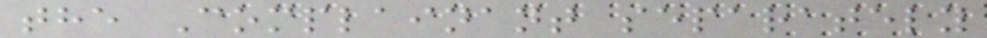the Complainant separately
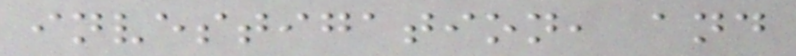investigation, and
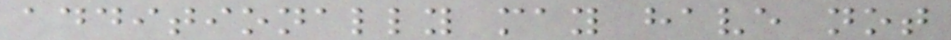additionally may have not
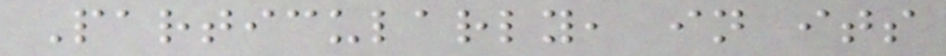Particularly, in its
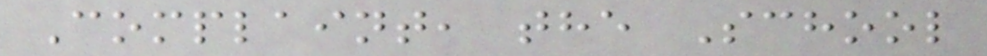Complaint, the School
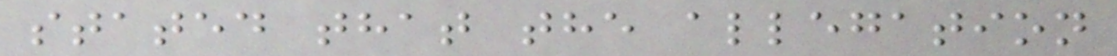stated that the allegation
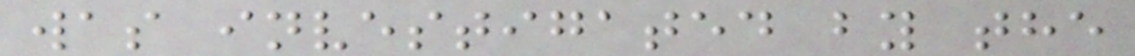was investigated by the
